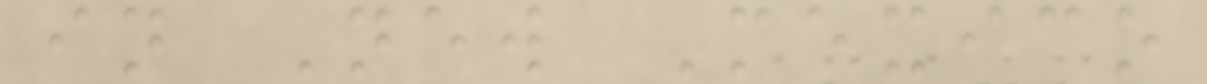in New Mexico
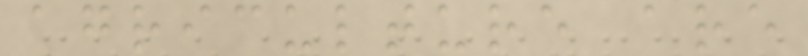agriculture are
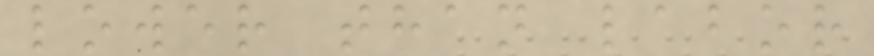lower than labor
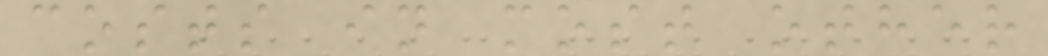costs in most other
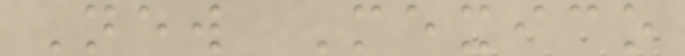New Mexico
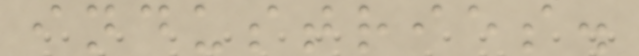industries.
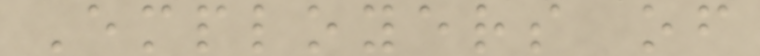Employers of
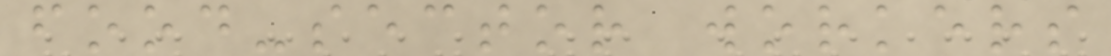food-sector workers
